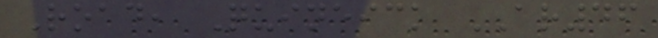Road, Quineick AR46
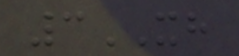3XH
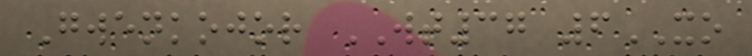Gwenkojor WT37 6XO
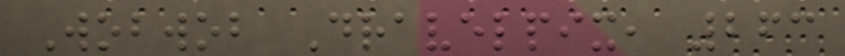Wobwob Dravelpix, 263
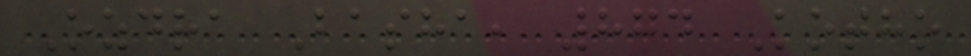Ozdra Basha, 874 Kotho
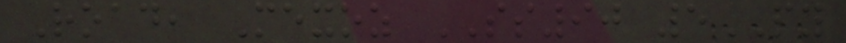Road, Mexoz SS90 5PY
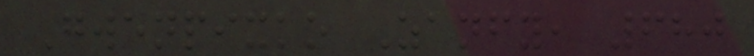Gwenpixko Zanfy, 680
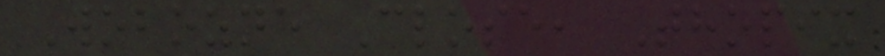Wobozne Close, Thopix
